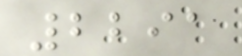2291
